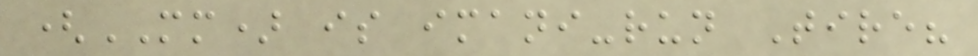(MM) is imani-run Tire?
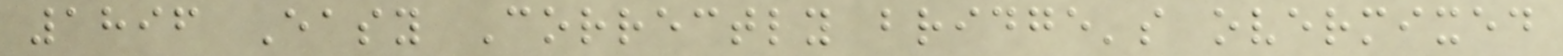1896 Easy Correctly bridge's overmixed
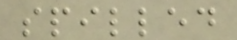spilled
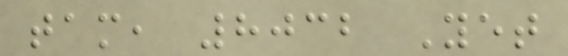tam, 8032 Yet
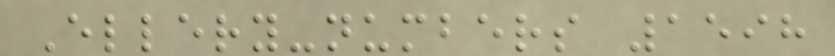Ellery-numbers 1598
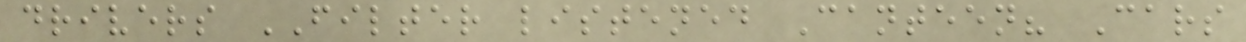drivers FILTER listened Canteen? Cars
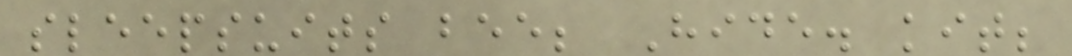sleepsuits bee; Hide. kit;
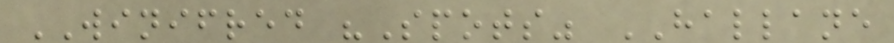WINIFRED "Spots" HALLANE
